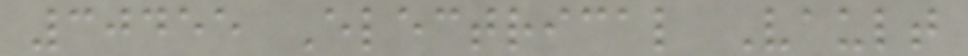30455 Electrical Vault
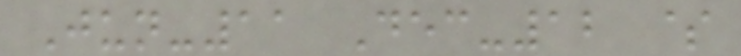Jun-11 Dec-12 $
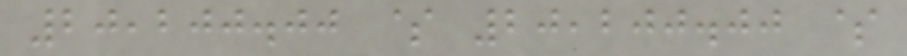20,200.00 $ 20,200.00 $
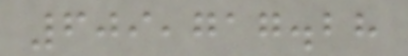609,717.28
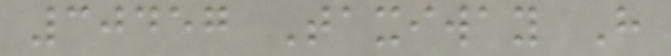30457 Taxiway H
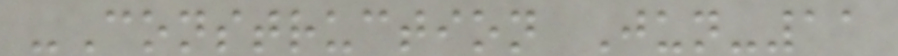-Construction Jun-11
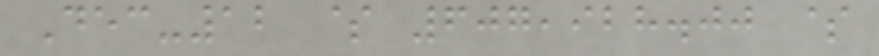Dec-12 $ 607,928.00 $
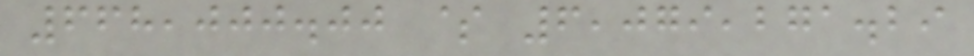668,000.00 $ 6,079,271.29
